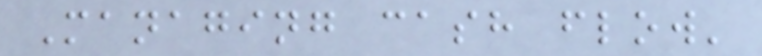Managing cash flow'
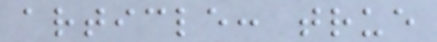article: true
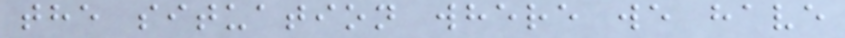the situation where we have
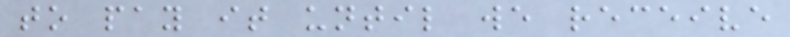to pay it until we receive
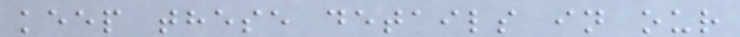keep these details in our
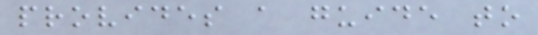provides a guide to
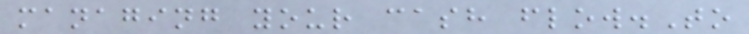managing your cash flow.To
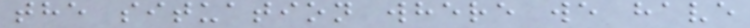the situation where we have
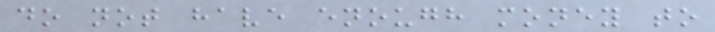do not have enough money to
